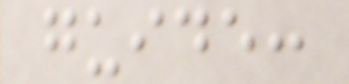guide:
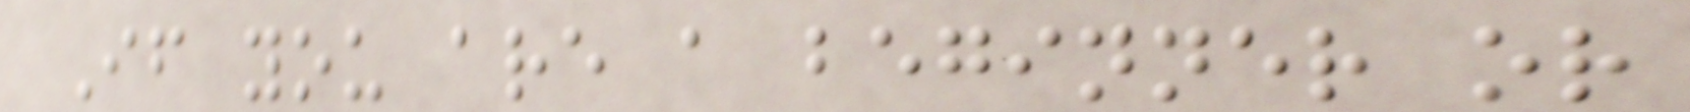If you are a beginner or
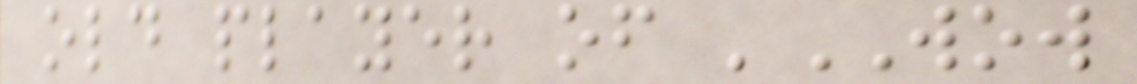old player of 'WOW
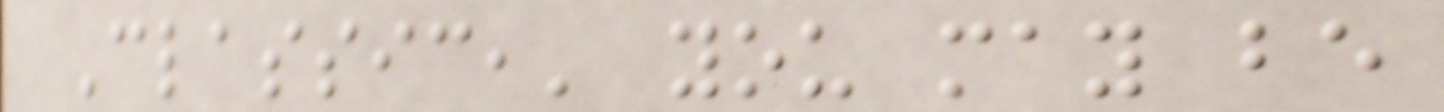Classic,' you may be
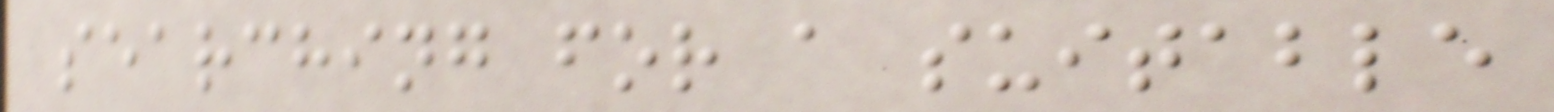searching for a suitable
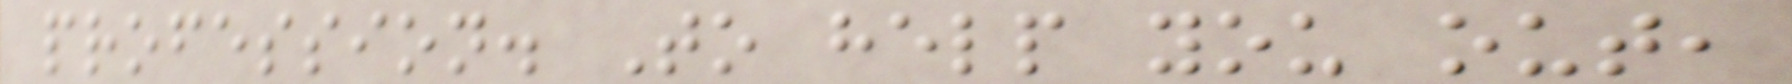profession. To help you out,
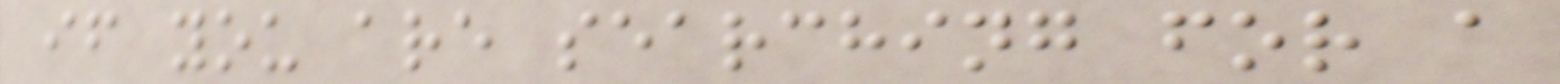if you are searching for a
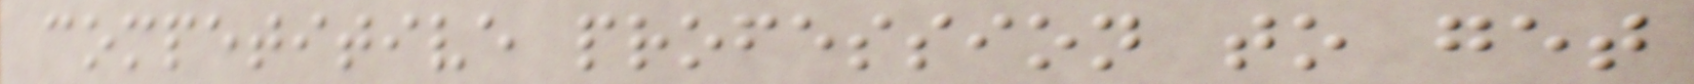competitive profession to get
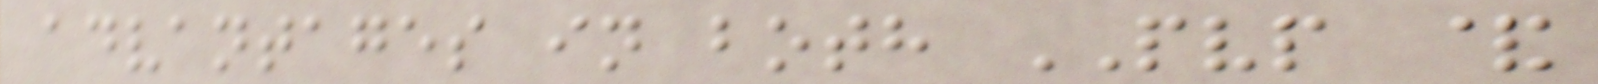advantages in both PVP &
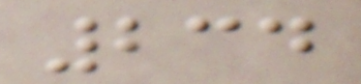234
